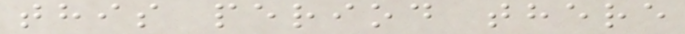this period there
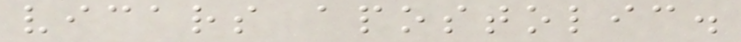vicars apostolic.
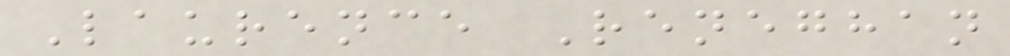Laurence Reneghan
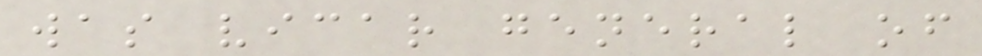was vicar general of
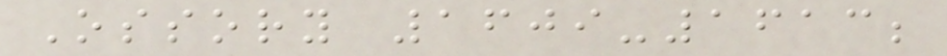Ossory 1609-1613;
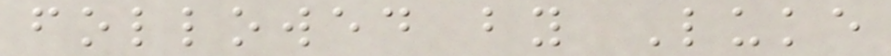followed by Luke
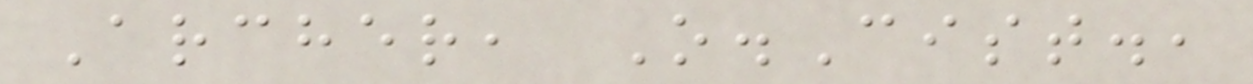Archer, O.Cist.,
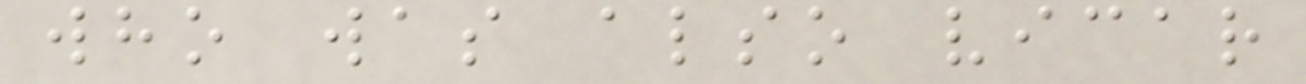who was also vicar
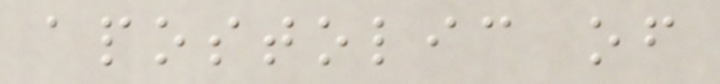apostolic of
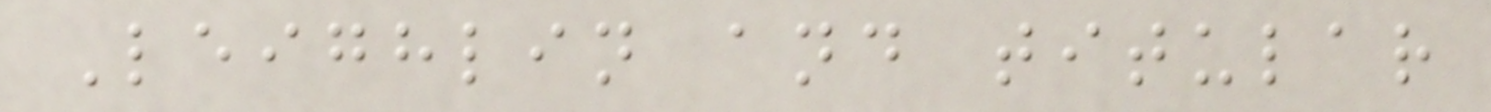Leighlin and titular
